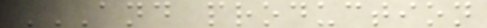AND PRODUCTION
